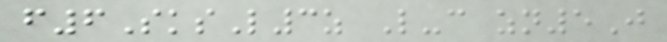f6SksL3z L-c zn5J
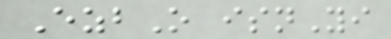EzbO isnYi
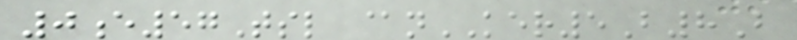0e57Tsl @nKER5B8B
